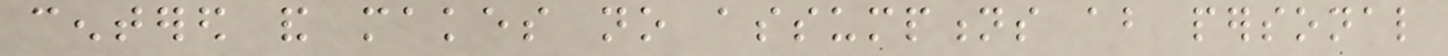centered and makes no assumptions about personal
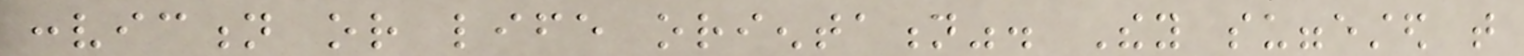conviction or life orientation". They suggested that
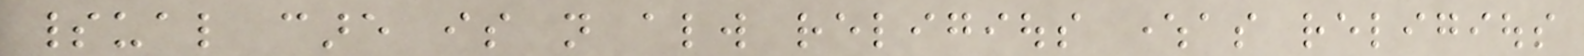spiritual care is not always religious whereas religious
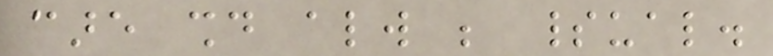care should always be spiritual.
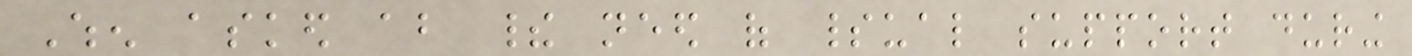When asked about their need of spiritual support during
